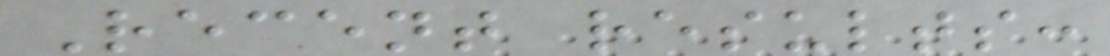Recent results:
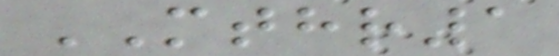MTHR1
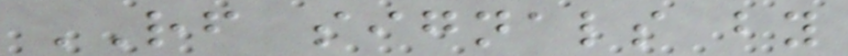RF signals by
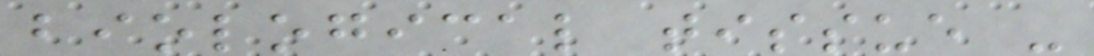biological tissue -
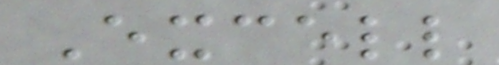Excell
